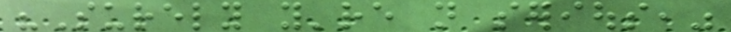"Surely you're not serious,"
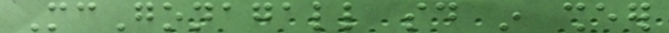McGonagall said in sheer
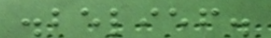disbelief.
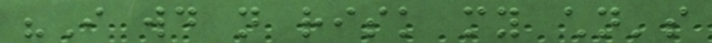"I would not risk my children's
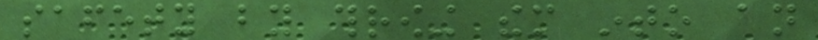safety by throwing them into an
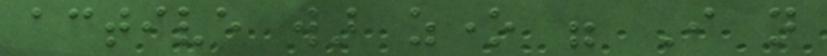active war zone were I not
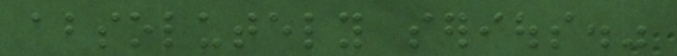absolutely serious."
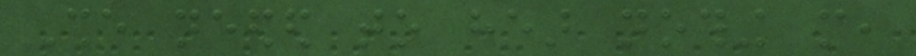She needed to hear nothing more,
